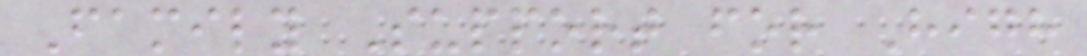Family Support for High
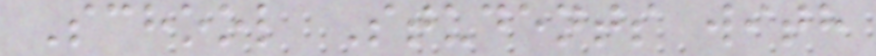School Students with
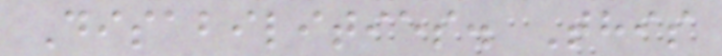Disabilities. This
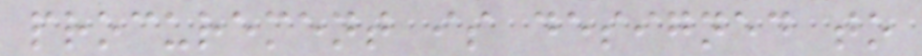procurement is designed to
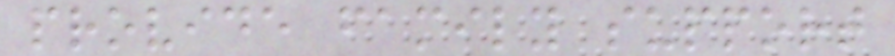provide family support
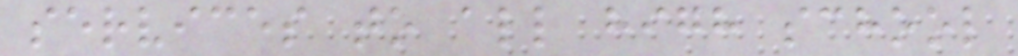services to all high school
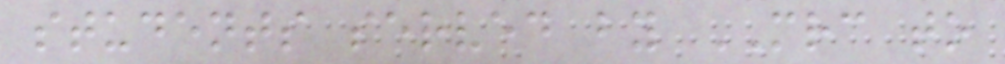students served by MRC to
